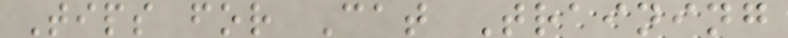Tips for Cat Training
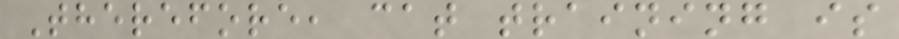Therefore, cat training is
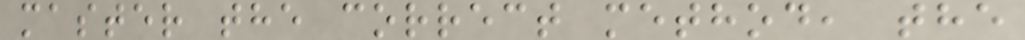master the correct method, the
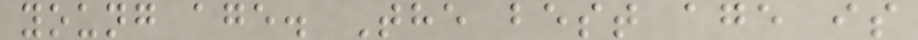young age. The best age is
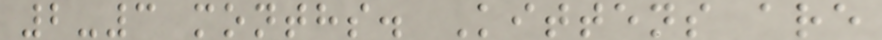2-3 months. Kittens are
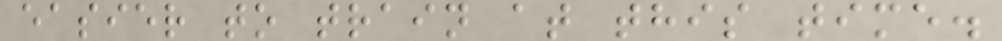easier to train at this time.
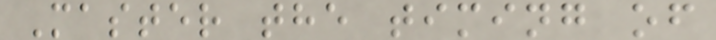Master the timing of
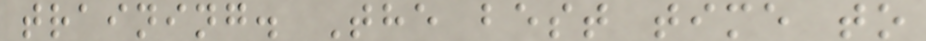training. The best time to
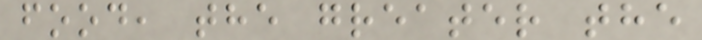food, the greater the
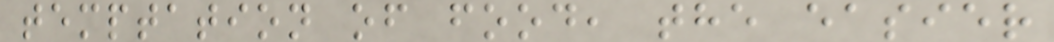temptation of food, the easier
